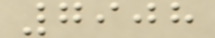7908
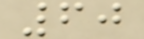60
